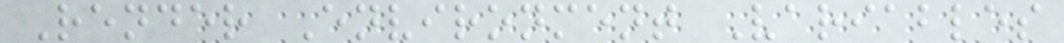Render Environment Variables
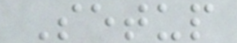Setup
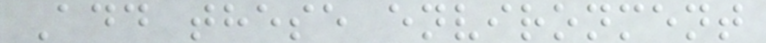Add these environment
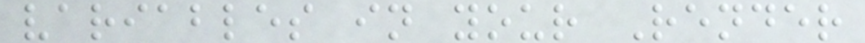variables in your Render
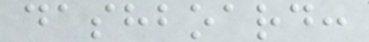dashboard:
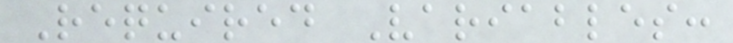Required Variables:
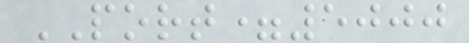PORT=5000
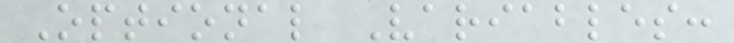Optional Variables:
